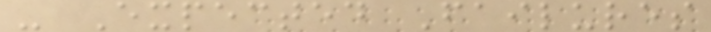- Expected Failures
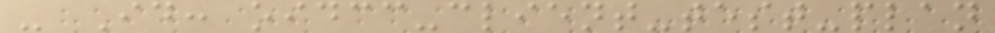- Id: oidcc-client-test-plan
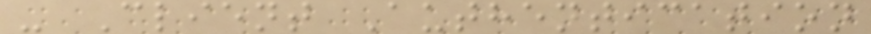- Client Authentication
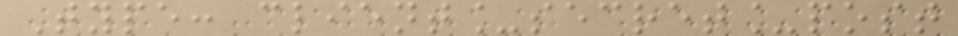Type: client_secret_post
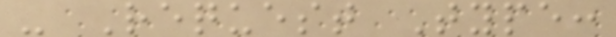- Request Type:
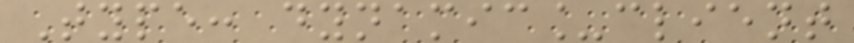Type: dynamic_client
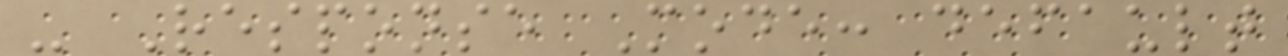- Response Mode: default
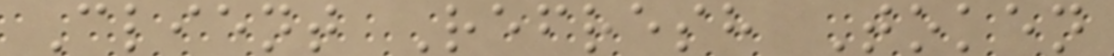Client Refresh Token
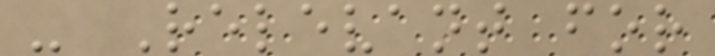- Relevant for
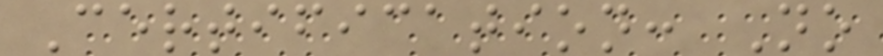Certification: No
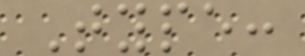Type:
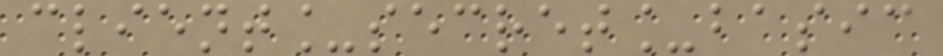client_secret_basic
